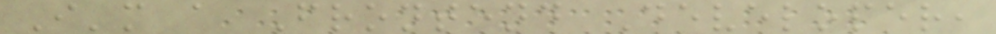I'm a Frontend Developer,
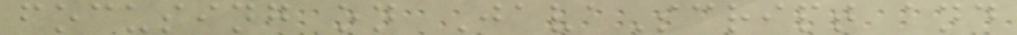focusing on JavaScript and
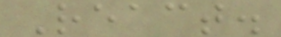React.
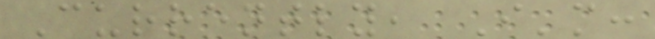Currently, I'm:
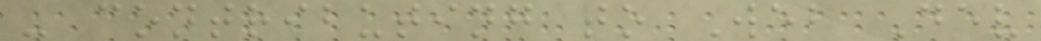- contributing to Web Dev
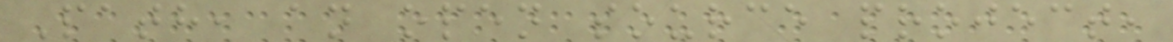Path, an open source project,
